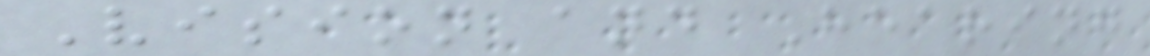Vision and Hearing
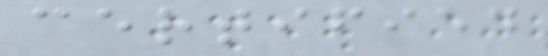certified
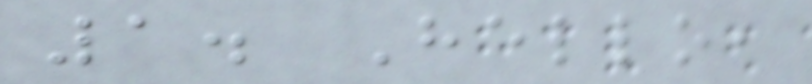1. Hello,
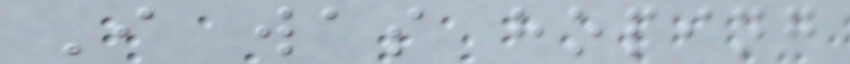I was hoping
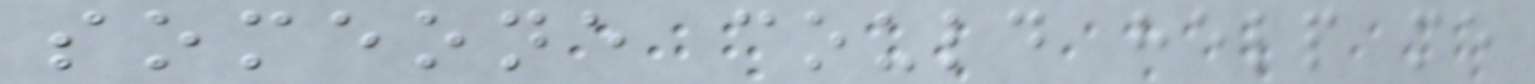someone could help me
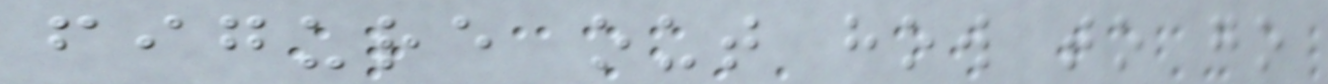figure out how to go
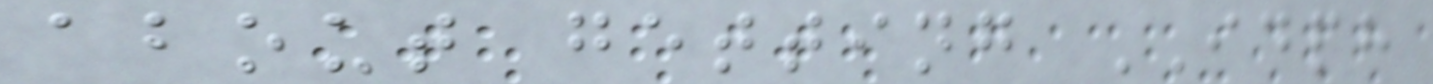about getting IDPH
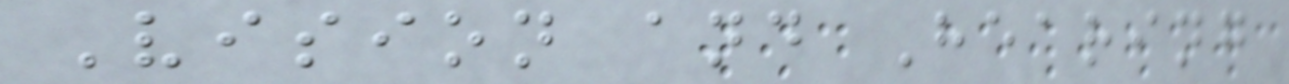Vision and Hearing
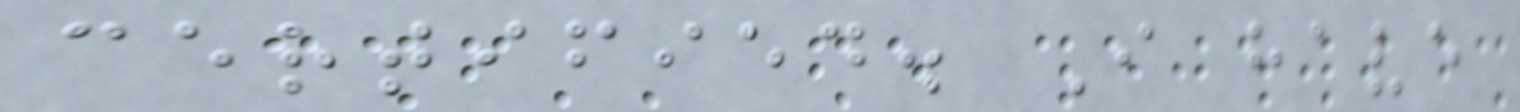certified. I have
